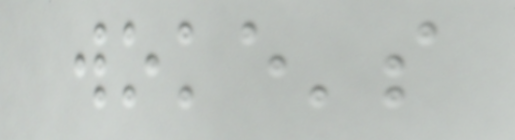woke's
